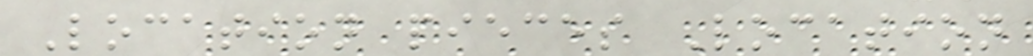Location pieces Location
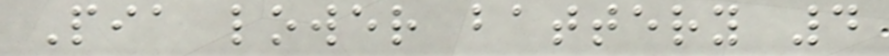Pia lower battery 4
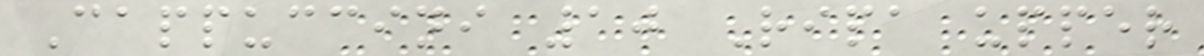Cappuccini 10 Ripa upper
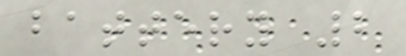battery 2
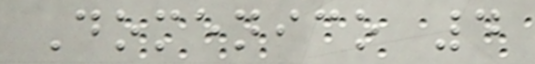Domenico 4
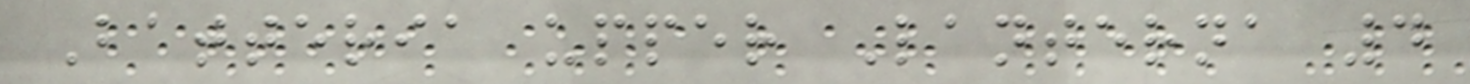Batteria upper Lanterna 4
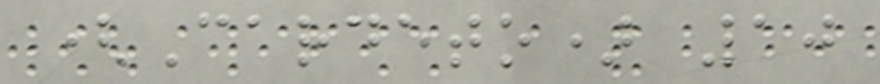(Cardeto) 10
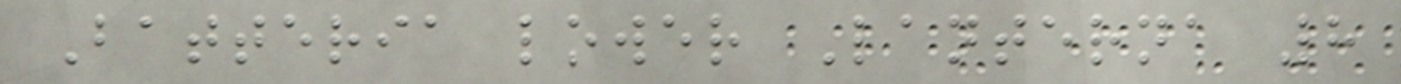Batteria lower Lanterna 8
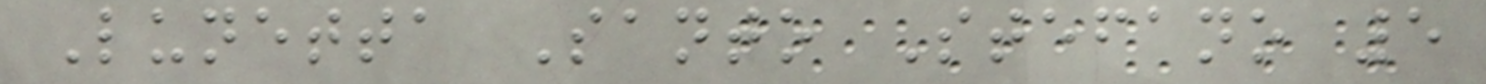Lunetta Santo Stefano 5
